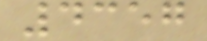4357
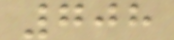708
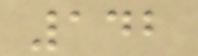142
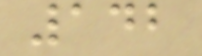142
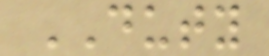DUTY
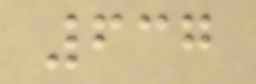637
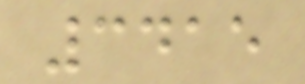3415
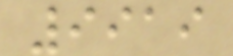9919
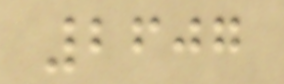2607
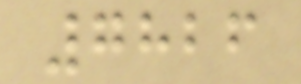7826
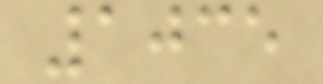1035
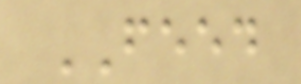FEED
